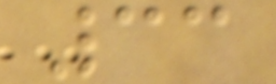33
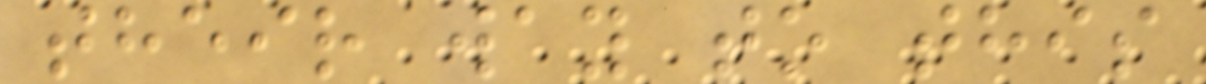their way to this
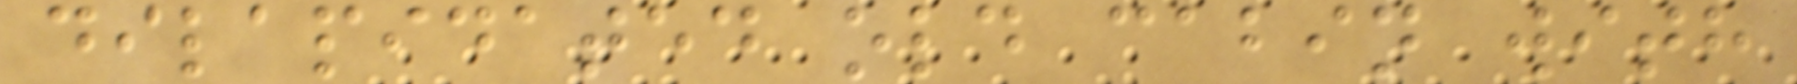dilapidated old cabin with
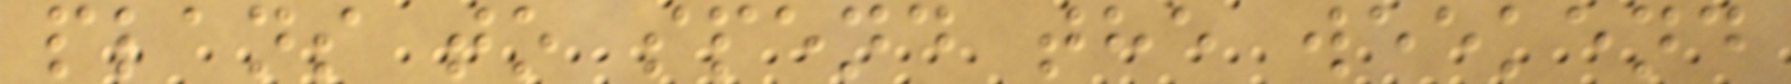plans to spend the weekend
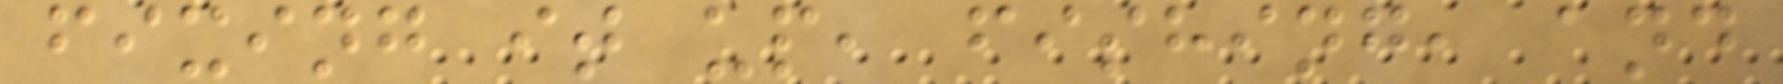fixing it up, fishing, and
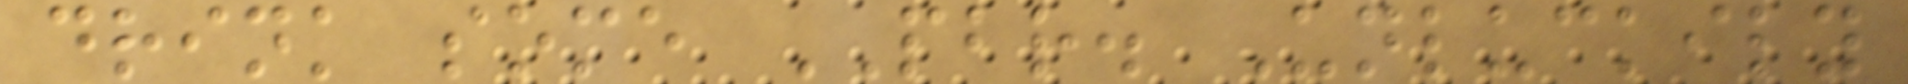drink some PBR. Unluckily
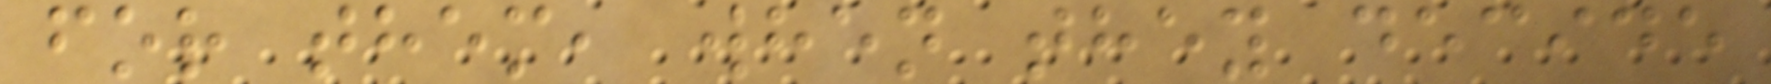for them, when they decide
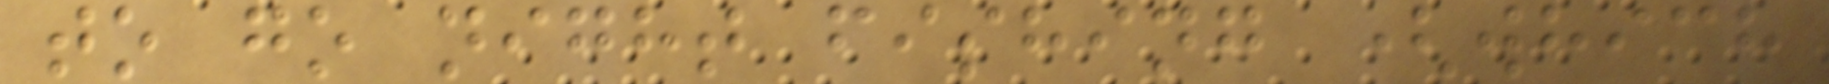to go night fishing (which
